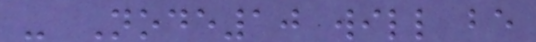- Node10 will be
